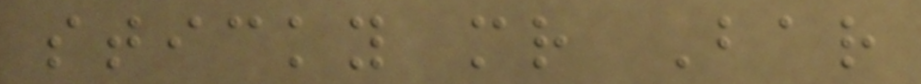sticky mr Bar
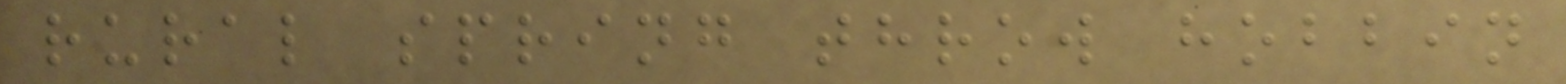rural spring throw hobbin
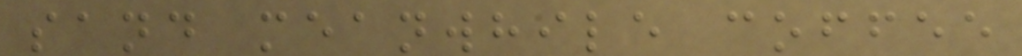sand meanwhile coffee
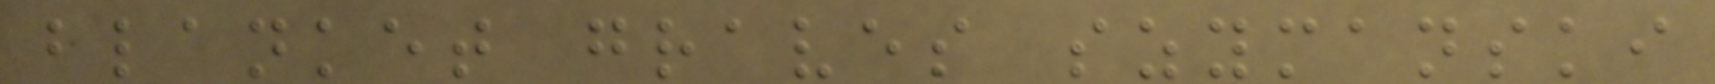blanket graves szymanski
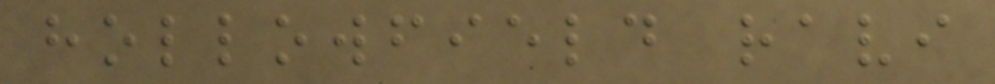hollowfield ravi
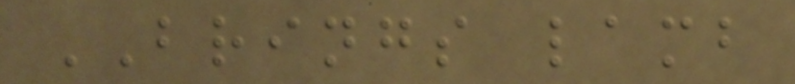BRINGS lamb
